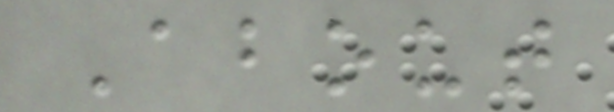About
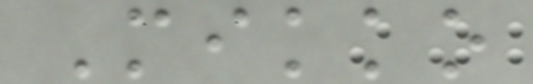Mikko
